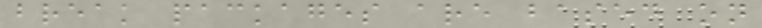break packages are based on
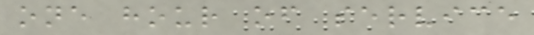one hour of service
